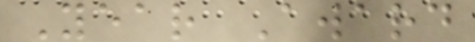Year Award
